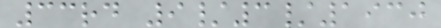33rd 9/3/1930
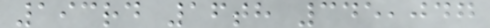193rd 16th 345,047
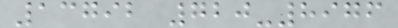13792 720-8976
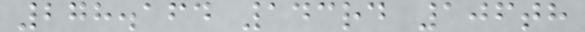278.164 143rd 106th
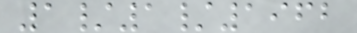1/1/1962
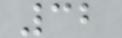32
